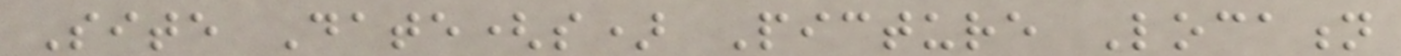Site Date(s) Picture Location
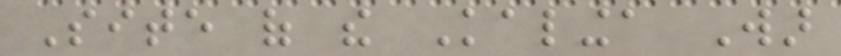Site of the Kalinga War
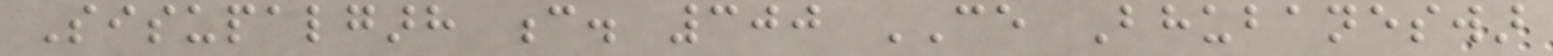Sisupalgarh c. 300 CE Bhubaneswar
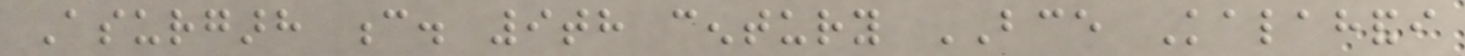Asurgarh c. 9th century BCE Kalahandi
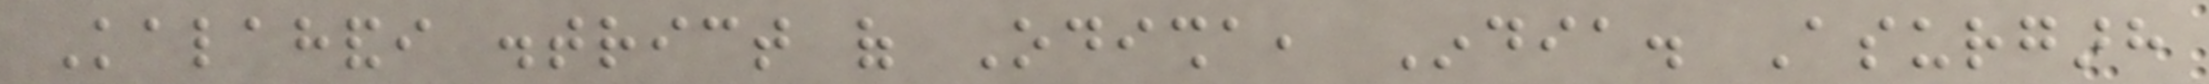Kalahandi district of Odisha, India. Asurgarh
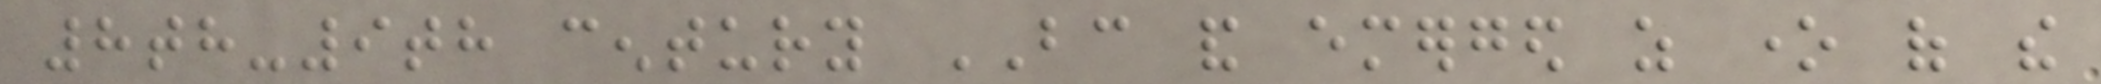8th-9th century BC and emerged as one of the
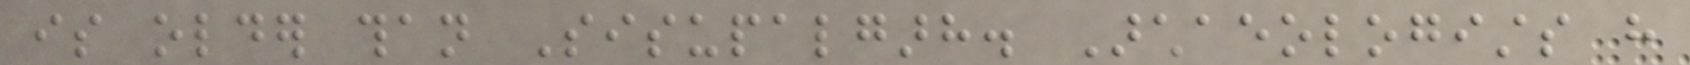is older than Sisupalgarh. Archaeologists have
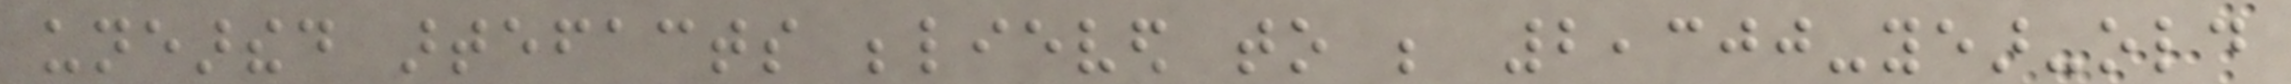unearthed artefacts believed to be 2,300-year-old
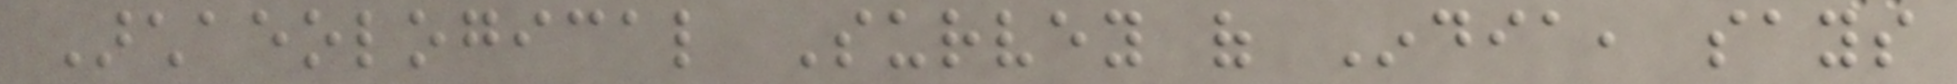Archaeological Survey of India, says
